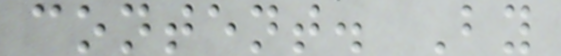content. By
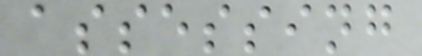assessing
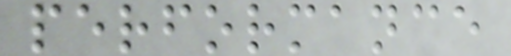performance
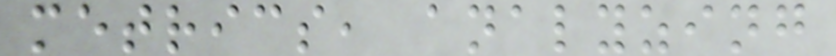metrics, analyzing
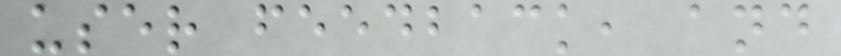user feedback, and
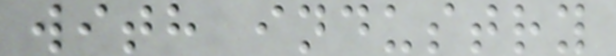with industry
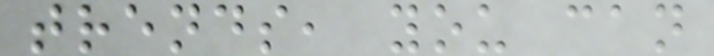trends, you can
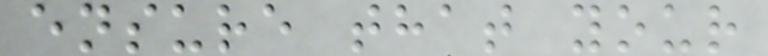ensure that your
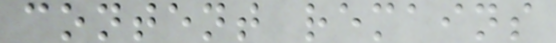content remains
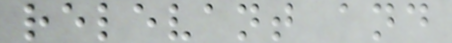relevant and
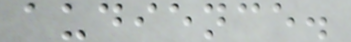audience.
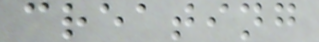creating
